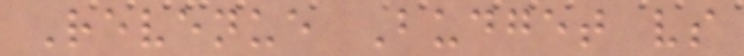Revenue Budget vs
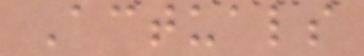Actuals
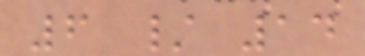6 / 14
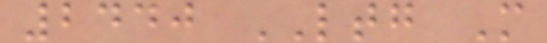2440 LTG M
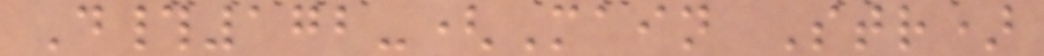D#172-(Main Str)
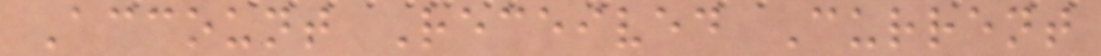Account Received Current
